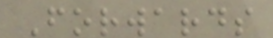Forwards
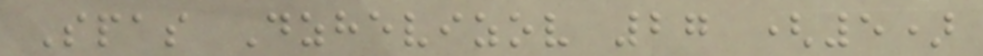Spas Dzhevizov 27 (5)
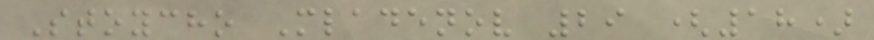Stoycho Mladenov 29 (18)
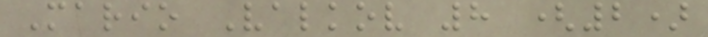Mario Valkov 8 (2)
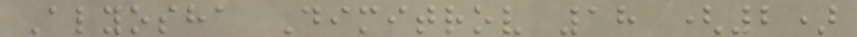Alyosha Dimitrov 18 (2)
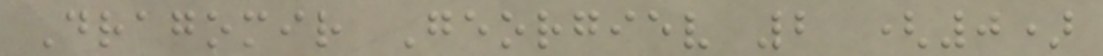Dragomir Georgiev 2 (0)
